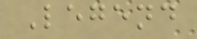Legend
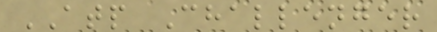ATP Challenger
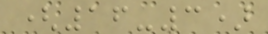(16-3)
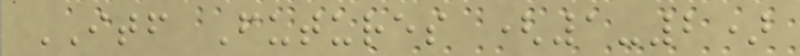ITF Futures (1-2)
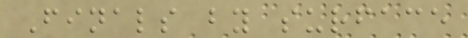Finals by surface
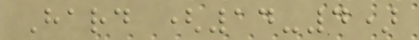Hard (14-4)
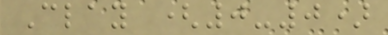Clay (0-0)
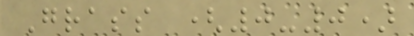Grass (0-0)
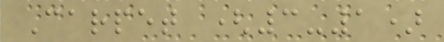Carpet (3-1)
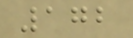172
